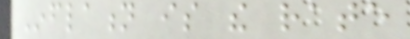Inflation is the rate
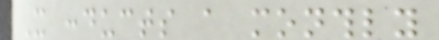It conducts a monthly
